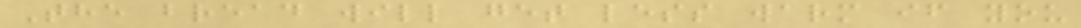The bread will get less warm if you
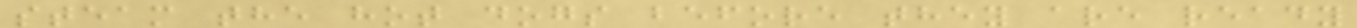steam the hot dogs before they are ready
